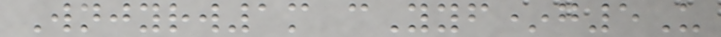Wnjyrw1m cYyf*g5U
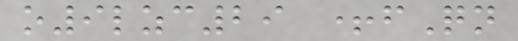o9lzc29 +fQn
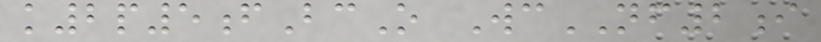k2p5fBcO WcNF2i
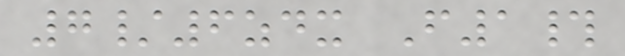7/6zdx F1#
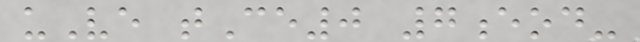uVe tCe0 7eod-
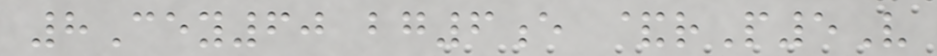8Cey60 bg6e &rP5V
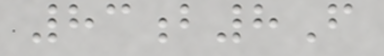83b8F
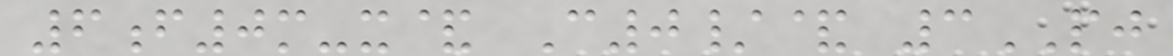6f0m-x& C0/& 3PJ
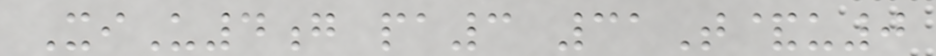XiU4g pa3 31T&u0
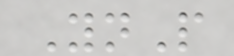YnP
